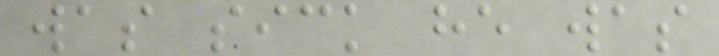was sick he was
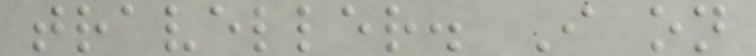traveller. I on
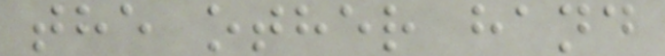the other hand
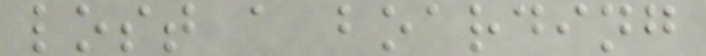lost a boarding
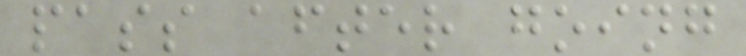pass after going
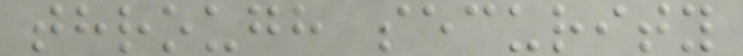through security
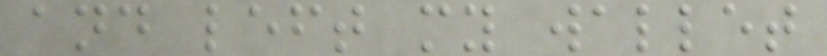and left my wallet
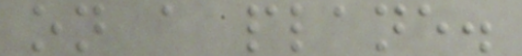on a plane.
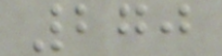270
